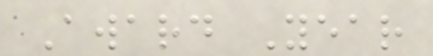Award Year
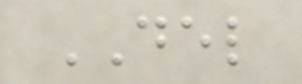DEL
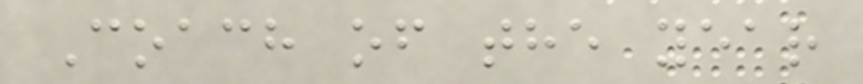Coach of the year
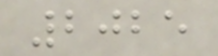2025
